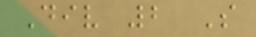Div 2 S
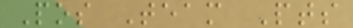Pos Team Pts
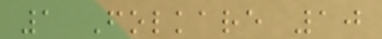1 Folkare 10
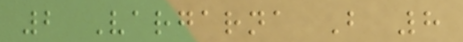2 Vargarna B 8
